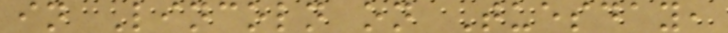in Lincoln on Tuesday,
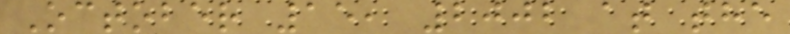October 15, 2002 at the
